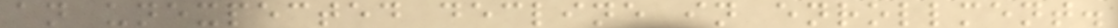an unexpected decline in enrollment.
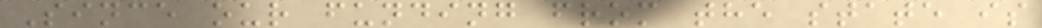Since our funding from the state is
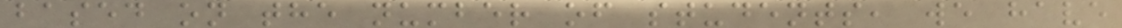based on the number of students, we have
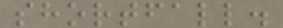shortfall.
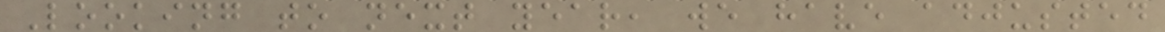Looking to next year, we have adjusted
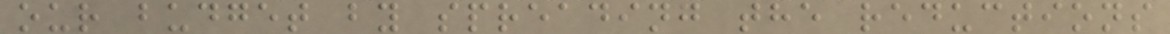our budget by spreading the reductions
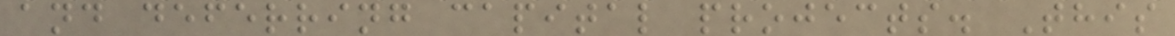and deferring capital projects. This
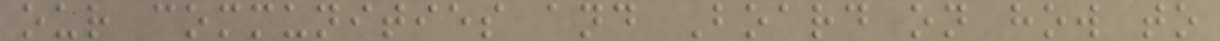our communities and Board on how to
